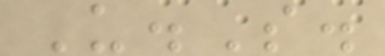U.S.
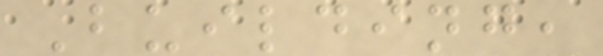Building,
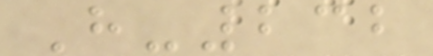H-232
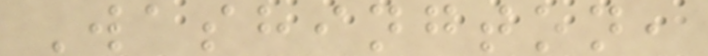Washington,
